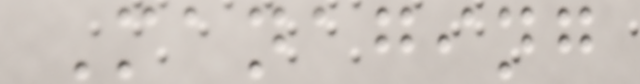Managing
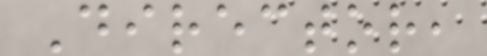Director,
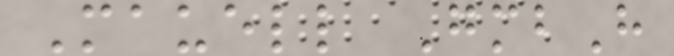Mauell GmbH
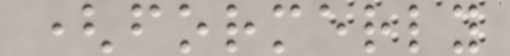(formerly
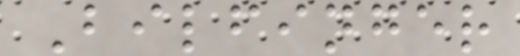Bilfinger
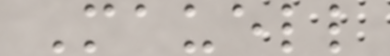Mauell
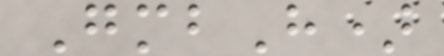GmbH)
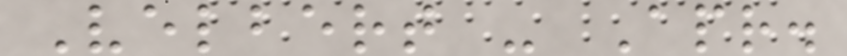Velbert - Apr.
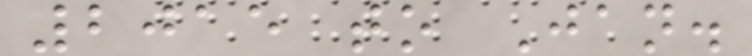2015 to Jan.
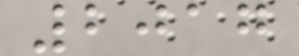2017
